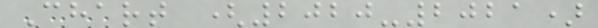Chart (2020-2021)
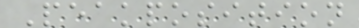Peakposition
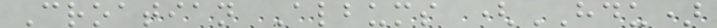Croatian Albums (HDU)
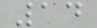14
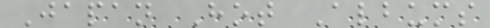Japan Hot Albums
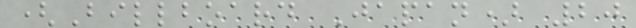(Billboard Japan) 20
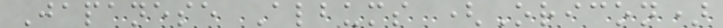Japanese Albums (Oricon)
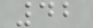42
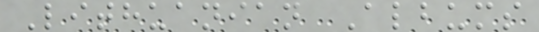Lithuanian Albums
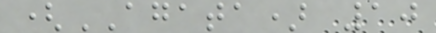(AGATA) 10
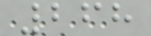268
